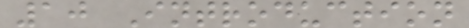10 Introduction
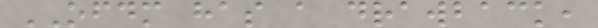OFDM has a drawback,
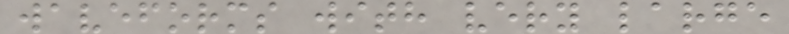waveforms with very large
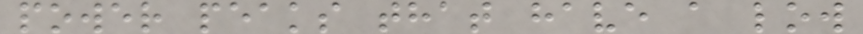power peaks that have a low
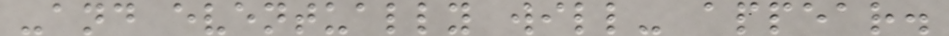-and eventually will- appear.
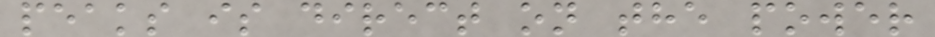peaks is direct on the power
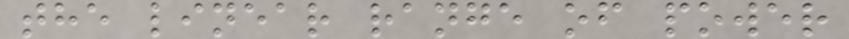the linear range of power
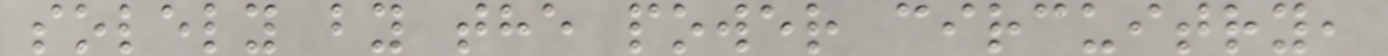solely by the power circuitry,
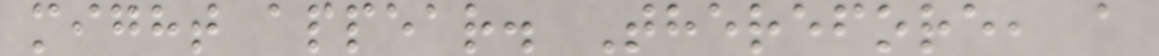might appear. Therefore, a
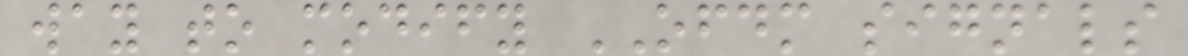way to modify OFDM signals
